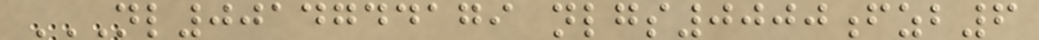NL0014744179 NLGS0000FZB6
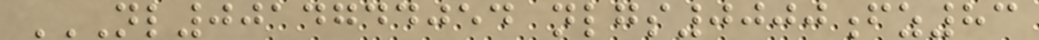NL0014744054 NLGS0000FZ83
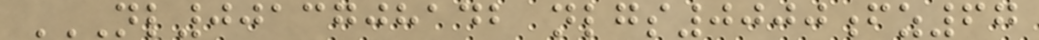NL0013708142 NLGS0000FZ67
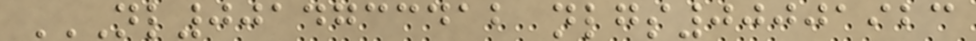NL0014733412 NLGS00001923
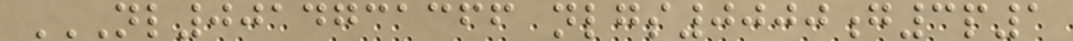NL0014731366 NLGS0000G3P1
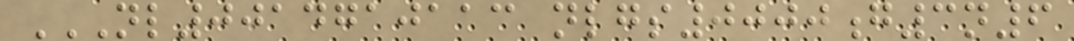NL0014710113 NLGS0000G3N6
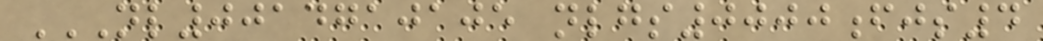NL0014710105 NLGS0000FJS4
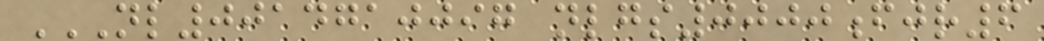NL0014710097 NLGS0000FJR6
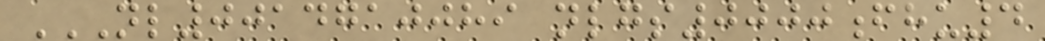NL0014710089 NLGS0000FHU4
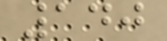140
